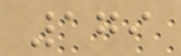179
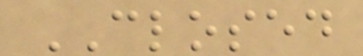CLOSED
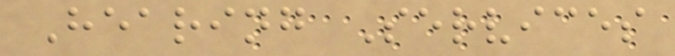Hearing Services
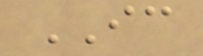IC
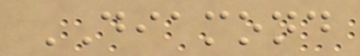DIAMOND
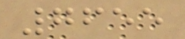7655
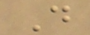D
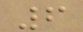6
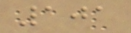101
